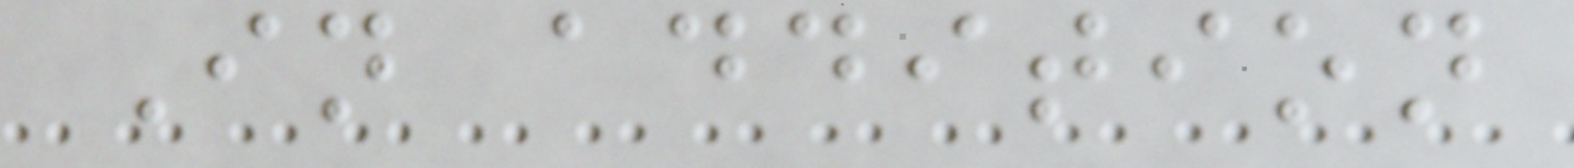In addition
